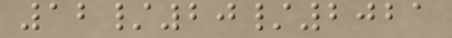12/20/2021
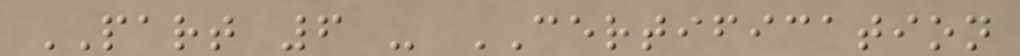PART 6 - CERTIFICATION
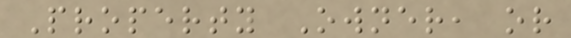Property Owner, or
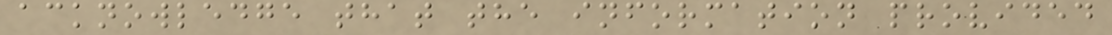acknowledge that the information provided
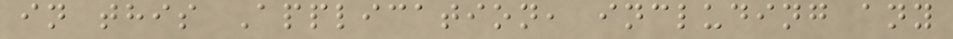in this Application, including any
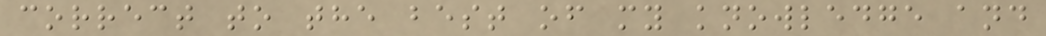correct to the best of my knowledge and
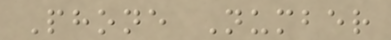Phone Number
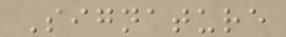Signature
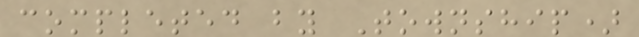completed by Township)
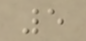5
